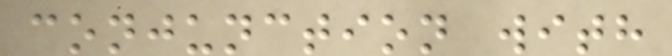conjunction with
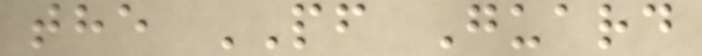the PF Guard
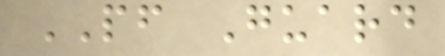PF Guard
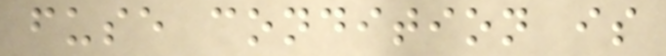fuse condition is
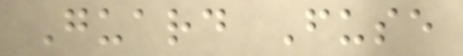Guard Fuse
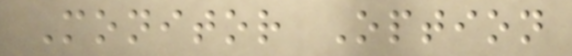Monitor Option
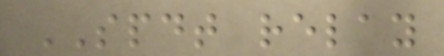SPDT relay
